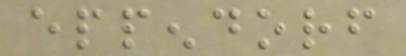eppendorf
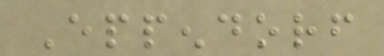Eppendorf
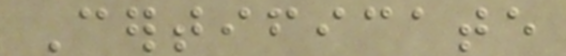Certificate
